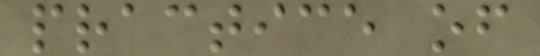practice of
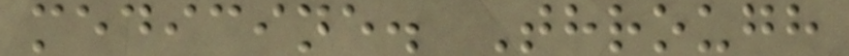medicine. Through
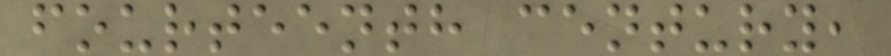fourteenth century,
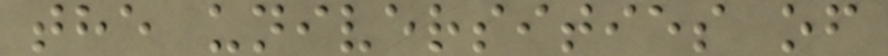the universities of
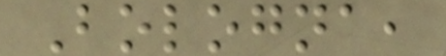Bologna,
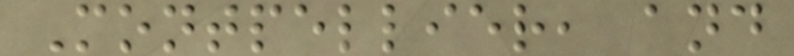Montpellier, and
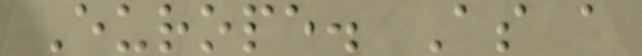Europe. As a
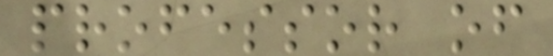professor of
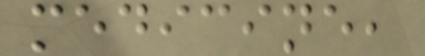medicine,
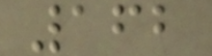162
